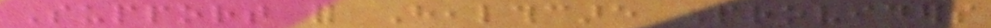Support for Healthcare Providers
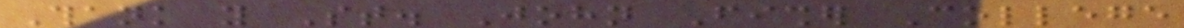Thank you St. John Fisher College
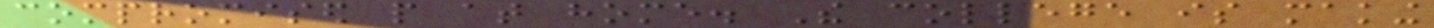compromised people at home. The college is making
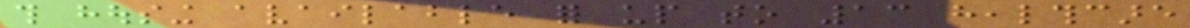this housing available for up to 13 healthcare
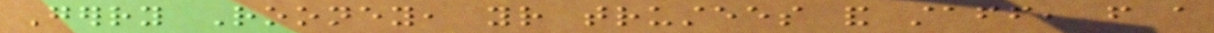Gerry Rooney, your trustees and staff, from a
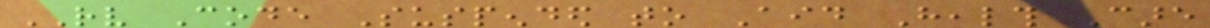RV Code Suspended to Aid Health Care
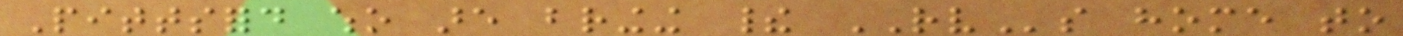Pittsford who are bringing their RVs home to
